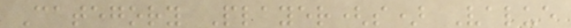Category Player(s) Value
